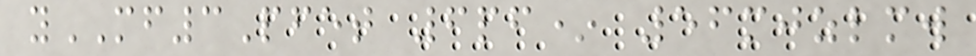yMF3Pfet 6pf* 56mjzlmw
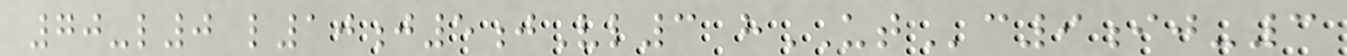70-l0 l10j5jVl3 hUTc9ij-3
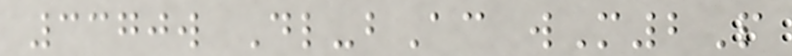3370w Dl-bAc wM2P
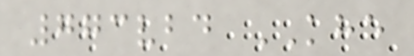773vbd KHE
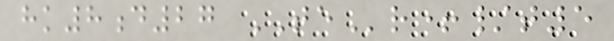hk8d27 TEr+/t5
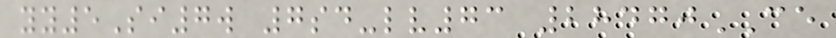yy5Si7w 7sd-lv73 28470CE
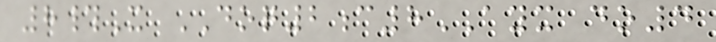8#X DOQ2c8AYX do4
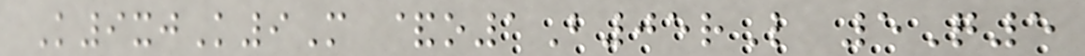K9xjK9M &o1B05rL 5Q5
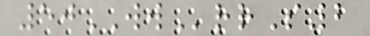50WWrrS2
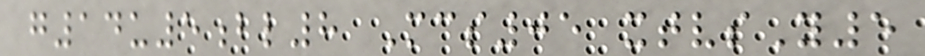g14u5bl8 Mcs05 xtvsY5
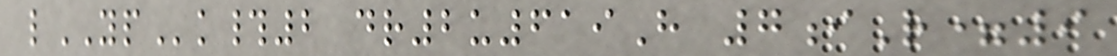lYPk#2 dr2u619H 7iR=9
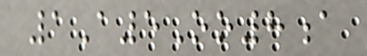1A5Oo8a
